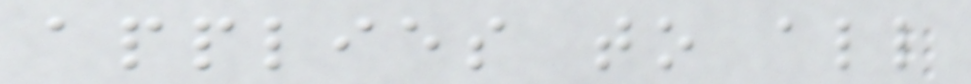applies to all
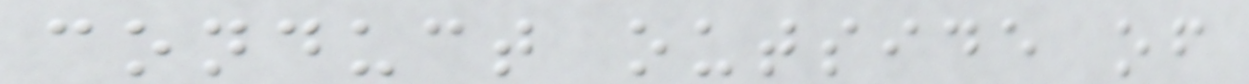conduct outside of
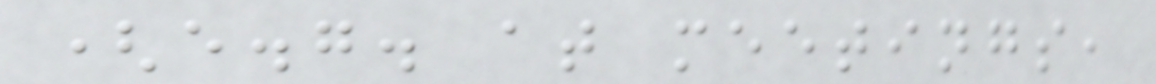(e.g. at meetings,
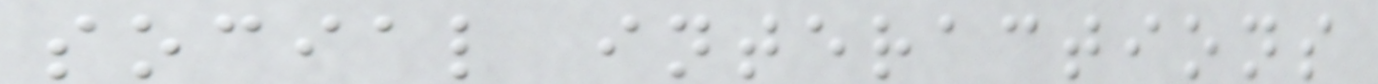social interactions
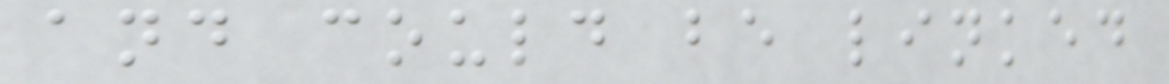and could be linked
